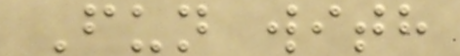Fun with
